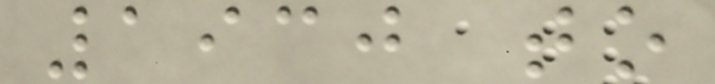1930 to
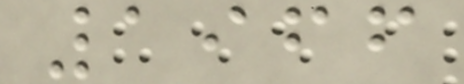1966
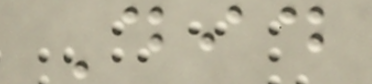Did
